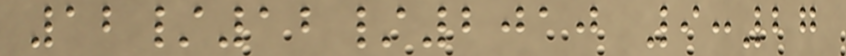12/12/2010 9:27
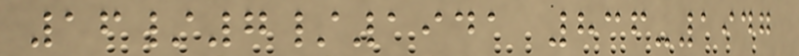16/7/1941 836-1947
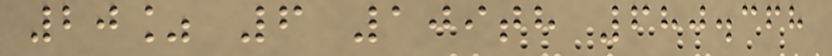20% 6 109th 680.368
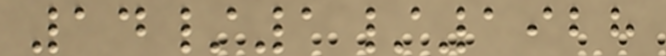14/1/1928
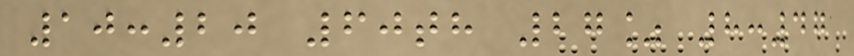10:20 60th 27% 8:47
